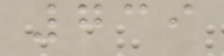739
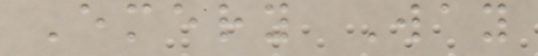Emery Way
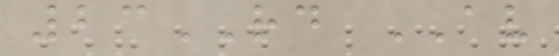23RD AV
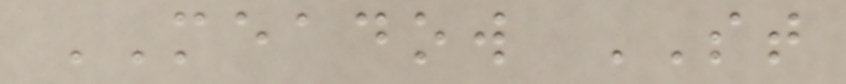MEADOW ST
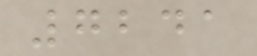7241
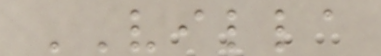VILLA
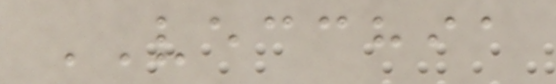VECCHIA
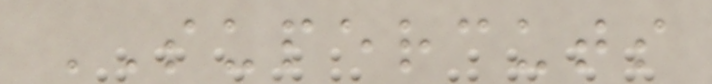SUPERCUTS
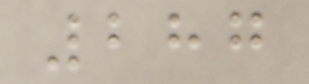287
